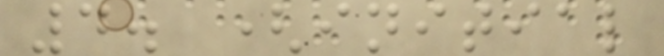4. (initial
